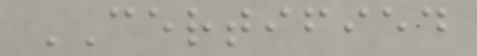CERTIFIED
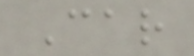Car
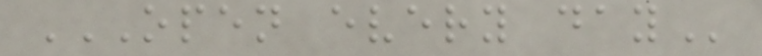OPEN EVERY DAY
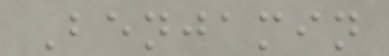Benjamin
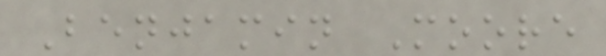Benjamin Moore
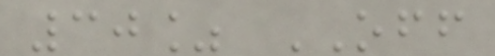30% OFF
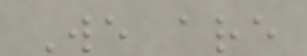We are
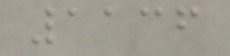1136
